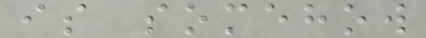is somehow
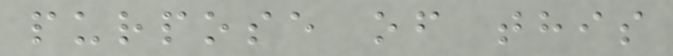purpose of this
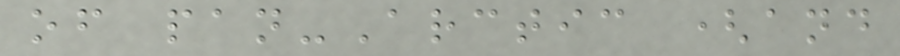of pan-Arctic (and
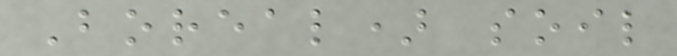Boreal) soil
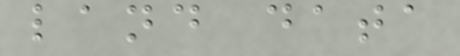land data
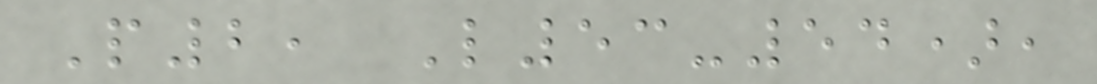P2, L53-54),
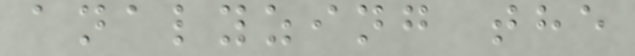analyzing the
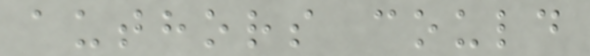authors could
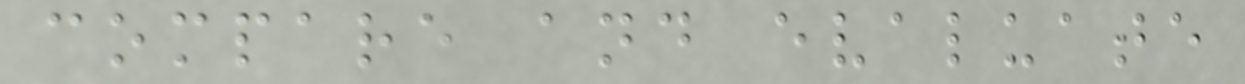compare and evaluate
